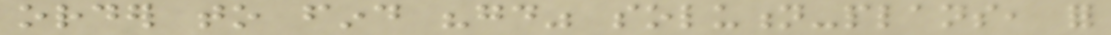order to find "good" solution-plans, for
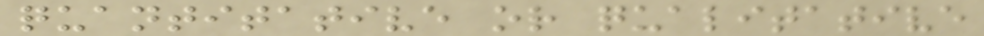quantitative or qualitative
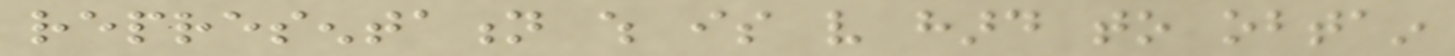representation which is very hard to obtain
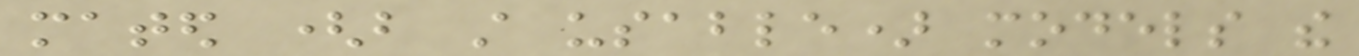mated (but still usable) models the
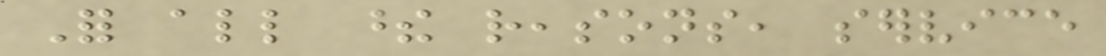For all these reasons, service
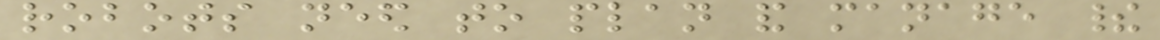robots need to plan and manage their
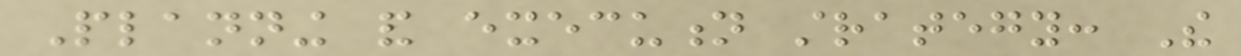Planning and execution strategy: The
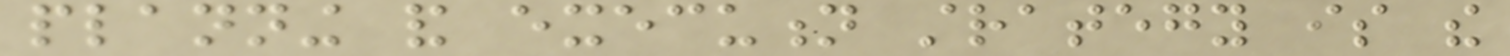planning and execution strategy is the
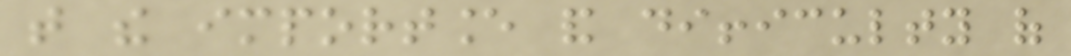that the importance and difficulty of
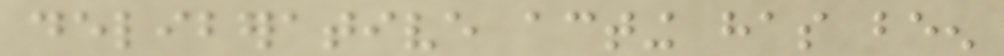deliberative acting has been
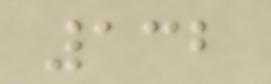132
